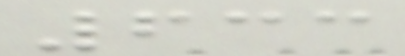633
